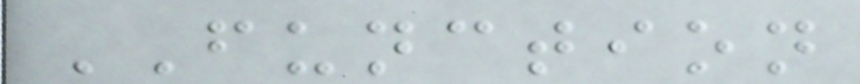FUNCTION
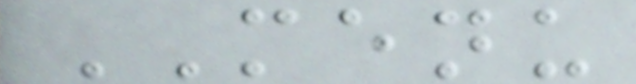MENU
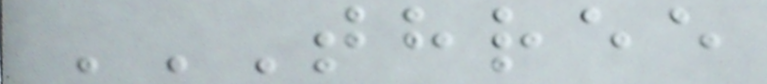THREE
